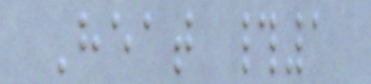Heat #1
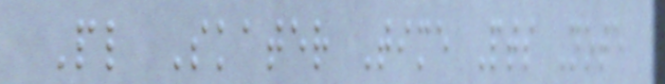Pl Skater Time Pts Note
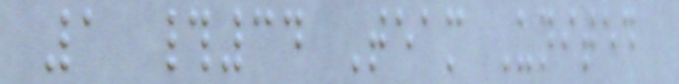1 #34 Team United
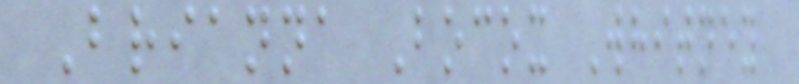Brianna Bocox Whitney
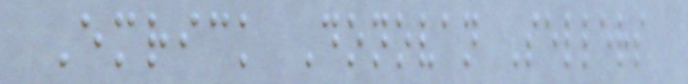Emrick Donovan Sellers
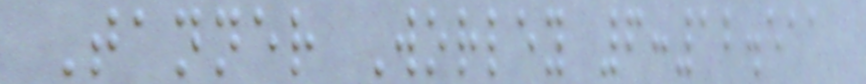Tanner Worley 6:12.511
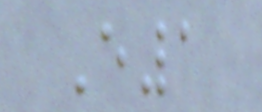E1
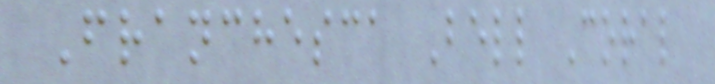Franchesca Bell Coral
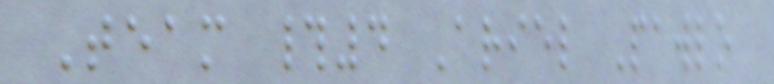Team #4 Ariel Pawlo
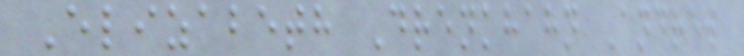Elizabeth Drenkhahn Andrew
